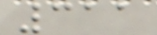311
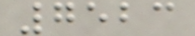7523
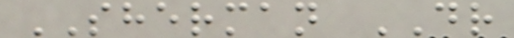SHERMAN DR
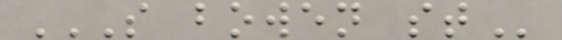S BOWEN ST
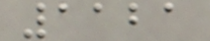1121
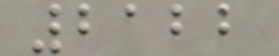2122
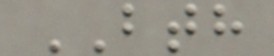BTH
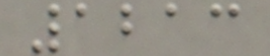1213
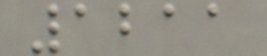1211
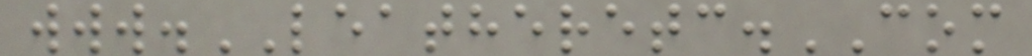www.LEATHERETC.COM
